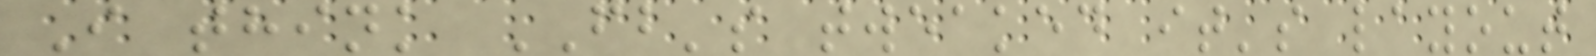I think FB's tweaked it's layout
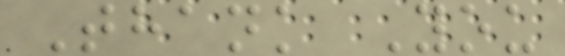Thank You
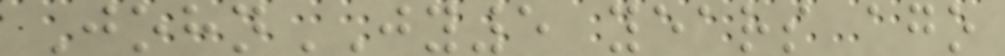JohnJY5 years ago
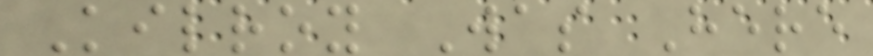Kilroy Was Here
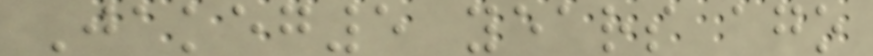Jakeg5 years ago
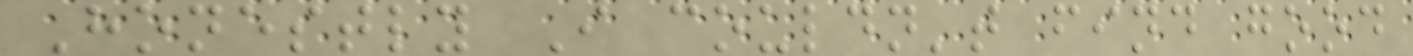Honestly I couldn't find good
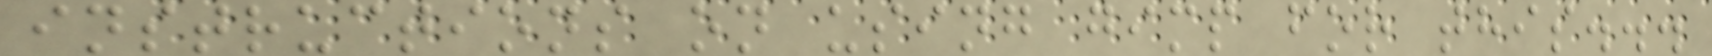instructions on using gimp for this...
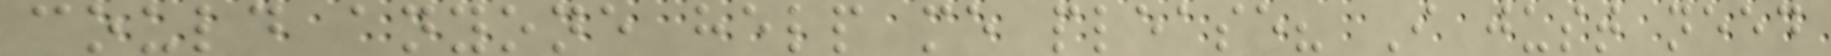could anyone help me please? I just need
